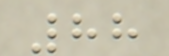88
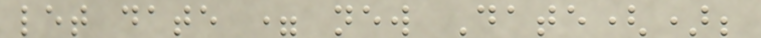let date = new Date();
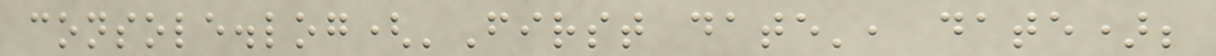console.log('First date', date);
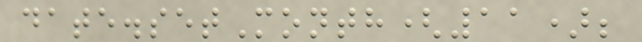date.setMonth(11);
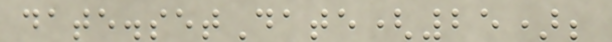date.setDate(25);
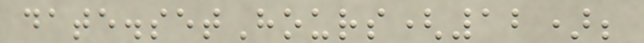date.setHours(12);
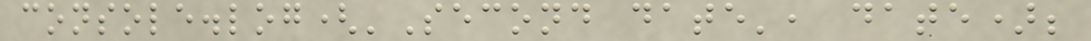console.log('Second date', date);
